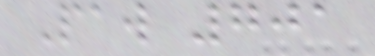Paw 701
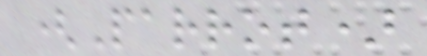(Parrot)
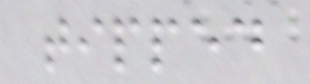tipped
